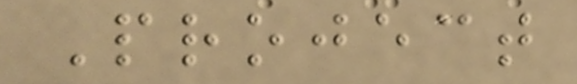Project
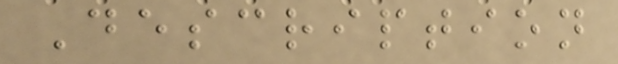Description
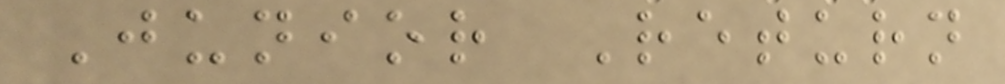Junior Return
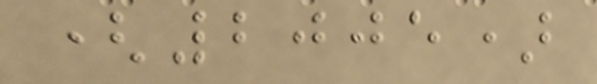(2005)
